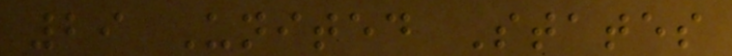29 United States
